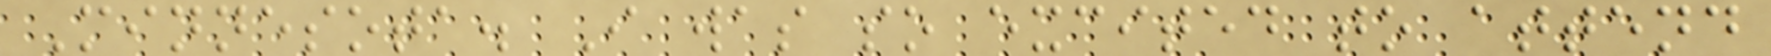Minnesota. I was so excited to attend
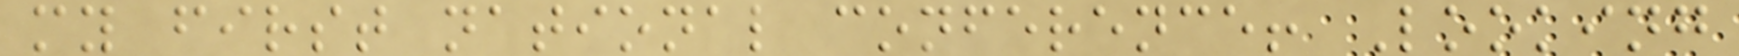my first national conference! Looking
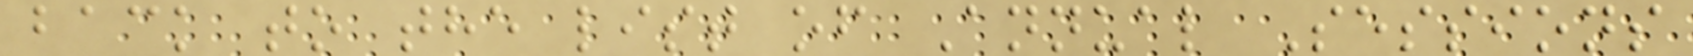back to the list of Annual Sessions
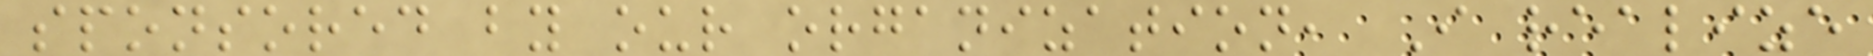sponsored by our organization, I realize
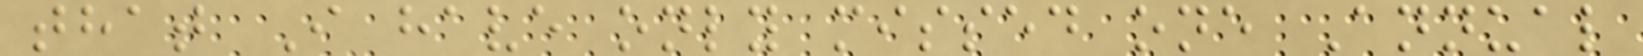that I have only missed one Annual
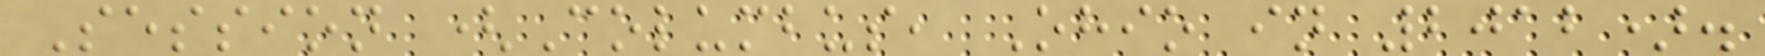Session (Columbus, Ohio in 2012).
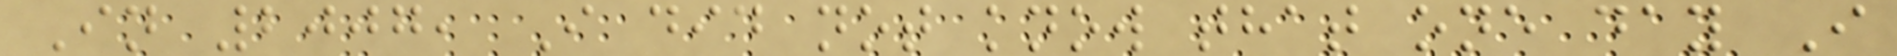In 2007, I did not know that one day I
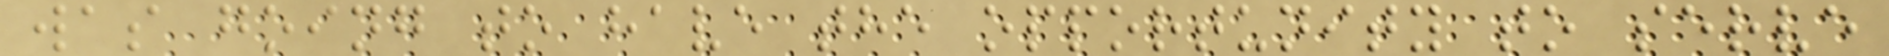was going to have the opportunity to serve
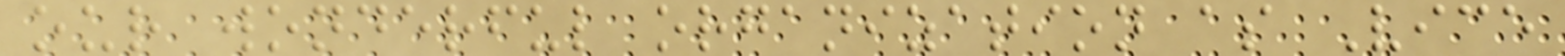our wonderful organization as Vice
